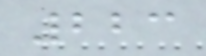223
